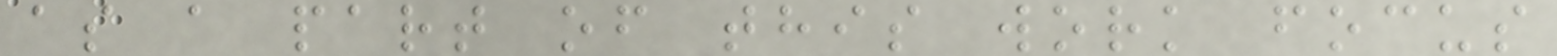as a part of this work focus
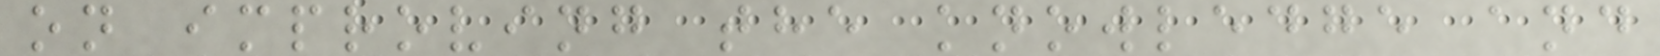on improving the knowledge and
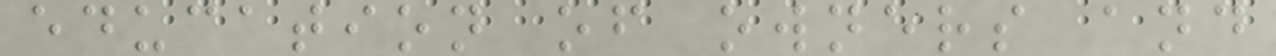education of owners and
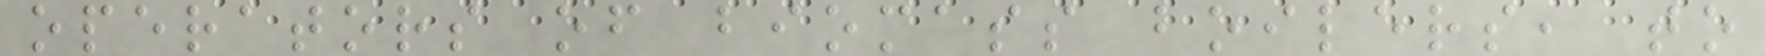operators of biomass boilers, to
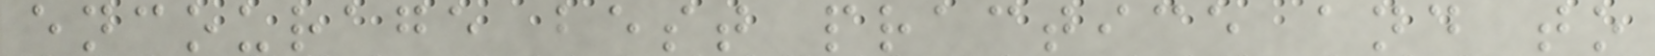encourage best practice and to
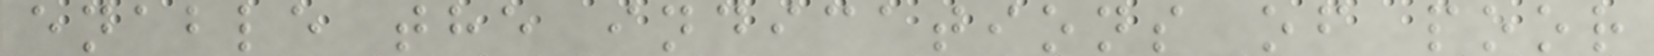enable the indications of poor
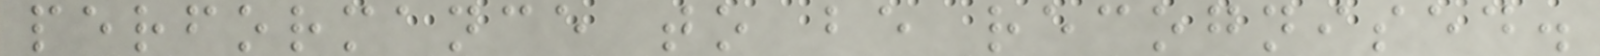performance to be recognised.
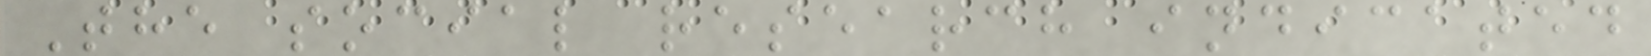The social research indicated
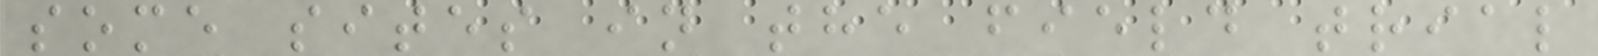some sites in the field trial
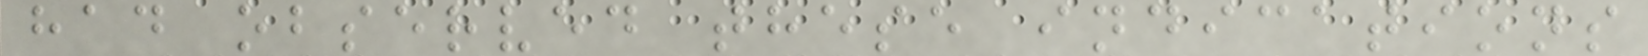had observed these indications
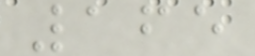165
